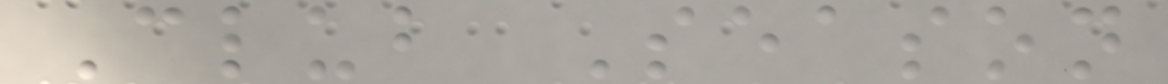Club Season
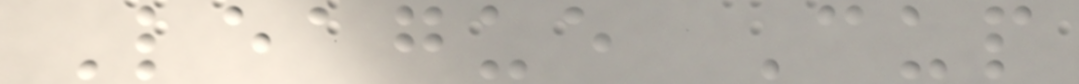League Cup
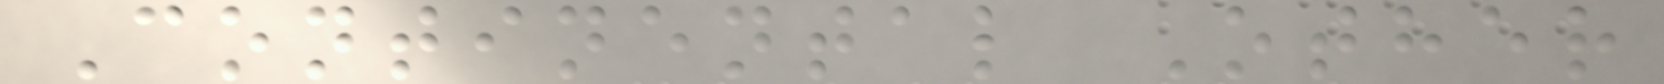Continental Other
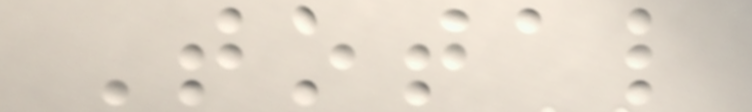Total
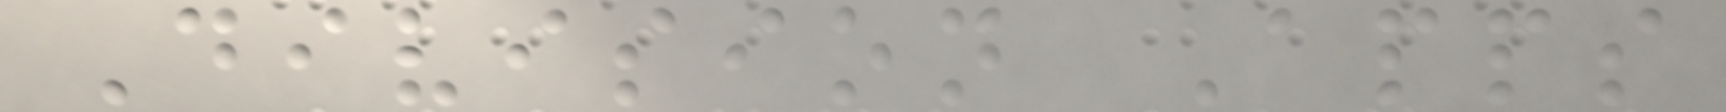Division Apps
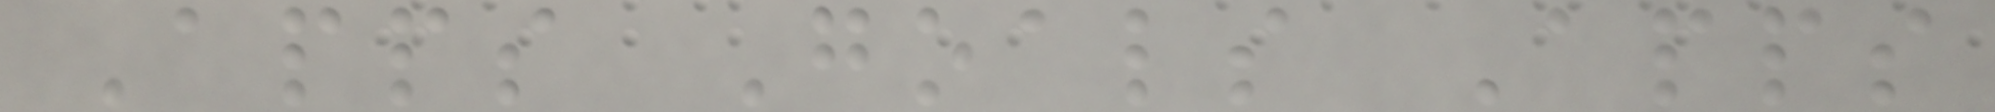Apps Goals Apps
